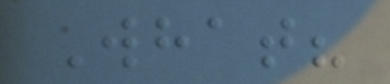What?
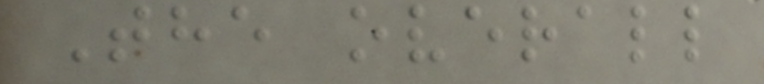The overall
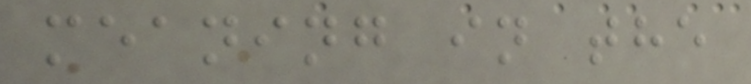meaning in the
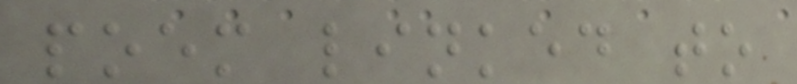poem linked to
